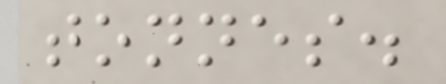tonnes.
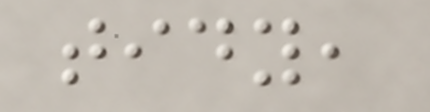tidy,
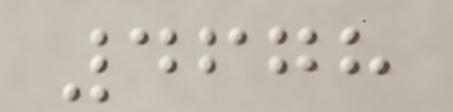4678
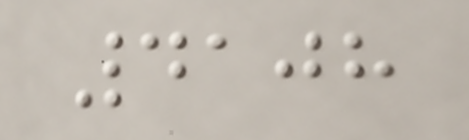4108
